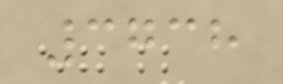3738
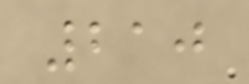210
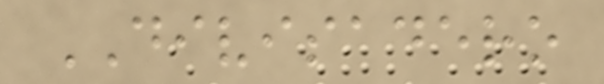DIVISADERO
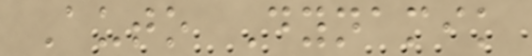Auto Dynamik
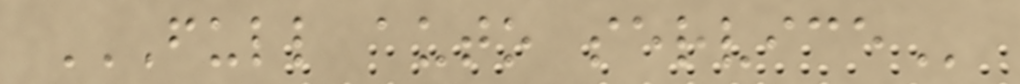FULL AUTO SERVICE
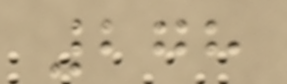278
